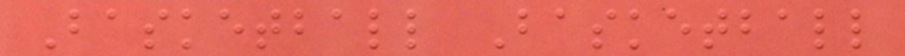Basketball Basketball
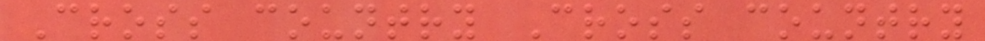Cross country Cross country
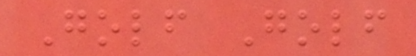Golf Golf
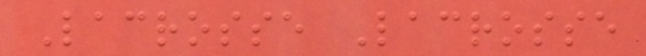Lacrosse Lacrosse
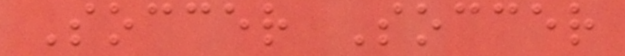Soccer Soccer
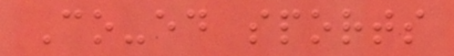Co-ed sports
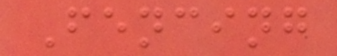Fencing
